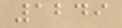1249
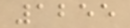1255
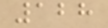128
